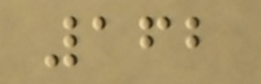162
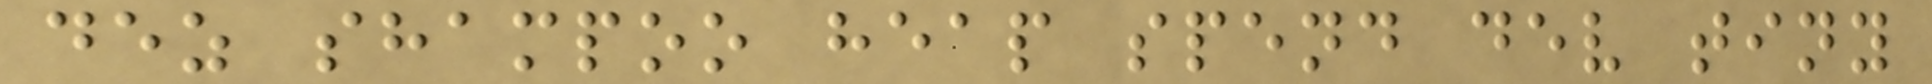dez shampoo heap spend dev tiny
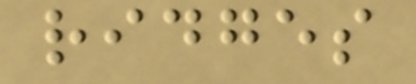ridges
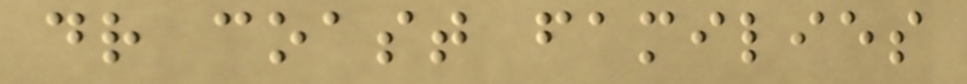dr coast families
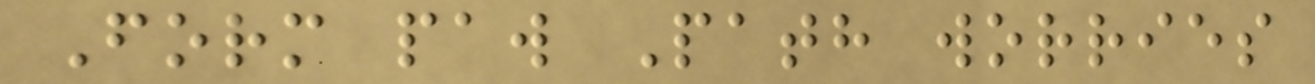Form paw Path worries
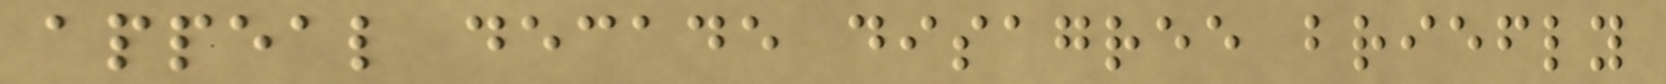appeal decade disagree briefly
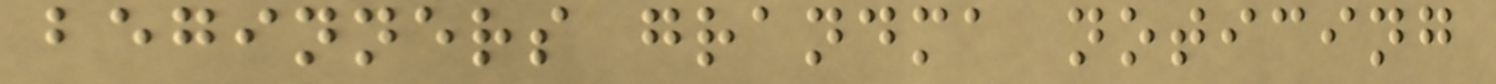beginners grandma noticing
